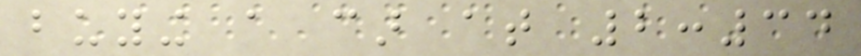buying a car at 2:34
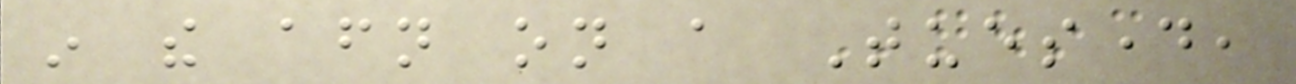in the afternoon on a Tuesday,
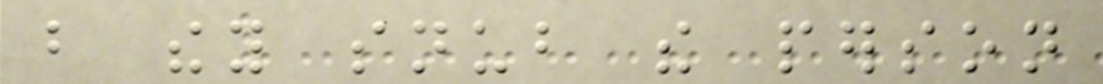but they snub the person
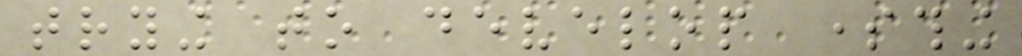trying to develop something
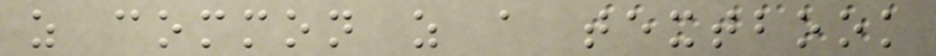as common as a textbook
